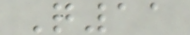Q11
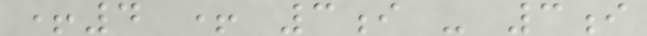+4 + 3i - 3i
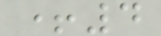+4
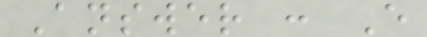Answer : E
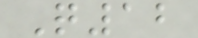Q12
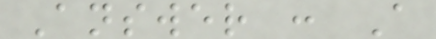Answer : A
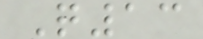Q13
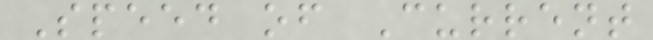Speed of Current
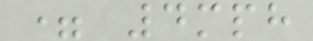= 4mph
